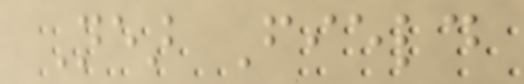Near Field
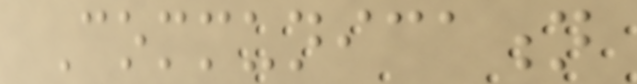Communication
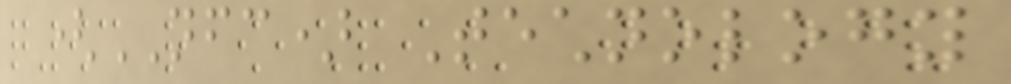(NFC) Technology
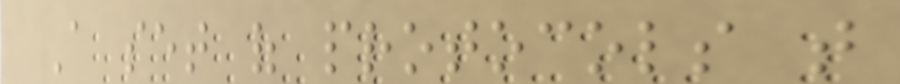A set of protocols that
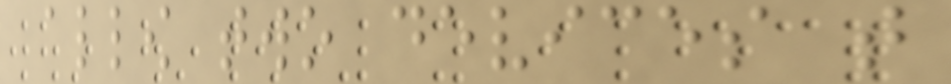allow two devices that
